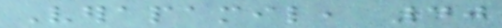Verapamil, 40
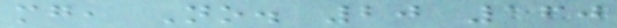mg, No. 20 160
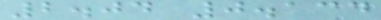2.04 0.134
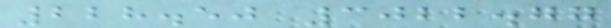228.50 3022.77
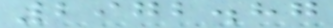2972.87
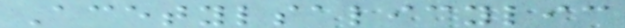Acetylsalicylic
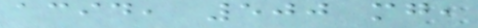acid, 500 mg,
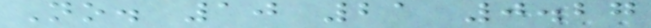No. 10 21 0.27
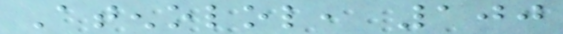Atenolol, 100
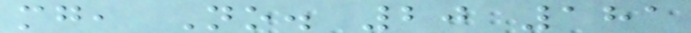mg, No. 20 181
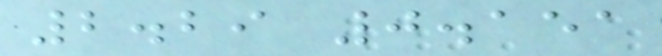2.29 0.151
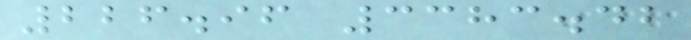226.96 3383.42
